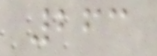263
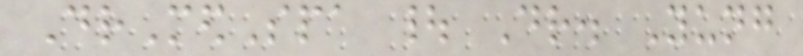DrMedSpa | Dr. Yung
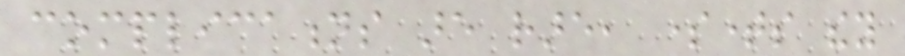complications are rare, sometimes they
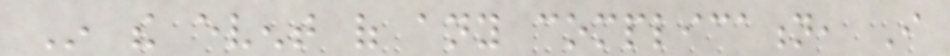In the event of any complication, I
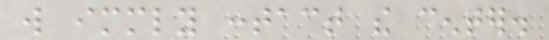will immediately contact the center.
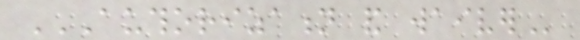AUTHORIZATION AND WAIVER
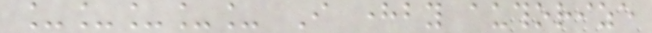_____ I hereby authorize
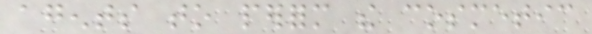agents to perform the cosmetic
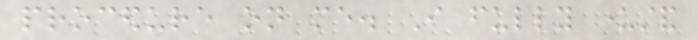procedure on me. I fully understand
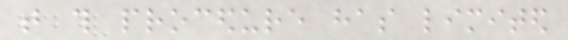that this procedure has limited
